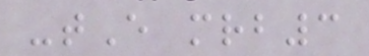-tE mrb3
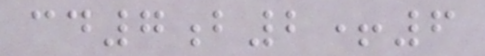cd7b2+6
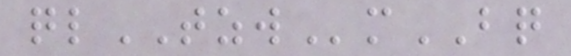qlTZWmBQ
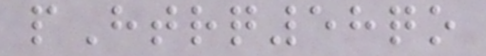pHtrq58qo
